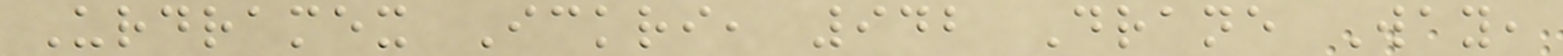Urdramex Ickri, 942 Drane Way,
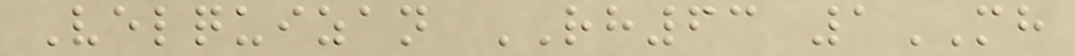Velquizan RH63 1MH
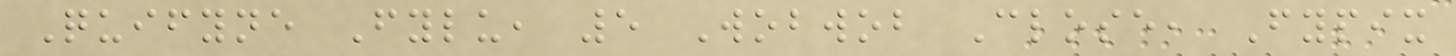Quifyne Fylu, 5 Wobwob Close, Fypix
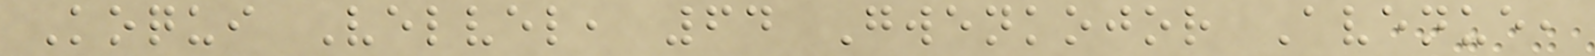Koqui Velvel, 64 Gwenkojor Avenue,
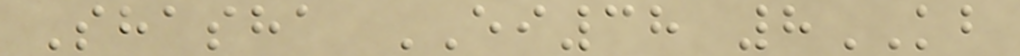Shasha EI38 8KB
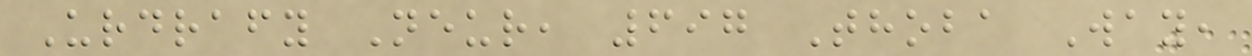Urdrafy Neur, 697 Thoba Way,
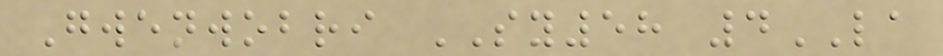Gwenwobri SY58 4LA
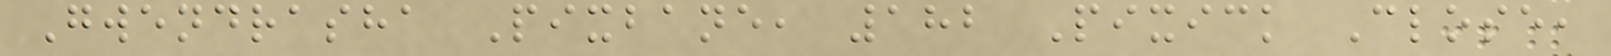Gwendrasha Pixbane, 182 Pixick Close,
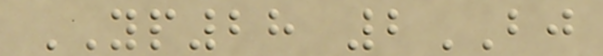YP28 2BJ
